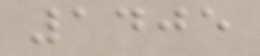1405
